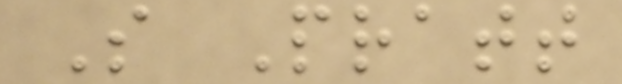S Pratt
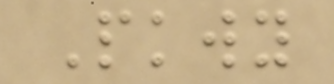Pkwy
